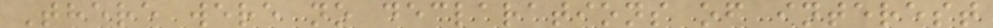There were no declarations of interest
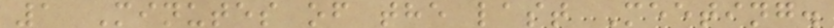1 Minutes of the last Meeting.
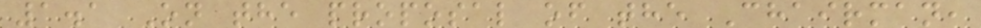1.1 On the proposal of the Chairman,
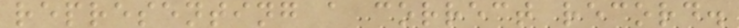representing a correct record.
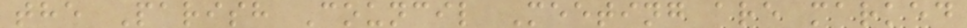the Parish Council Meeting are marked
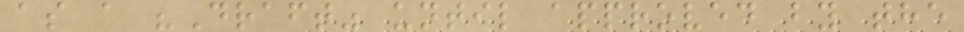as a "Draft" until approved by the
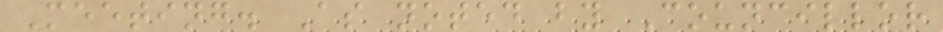Meeting. As noted by Councillor
